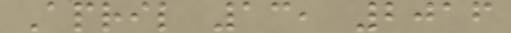April 13, 2016
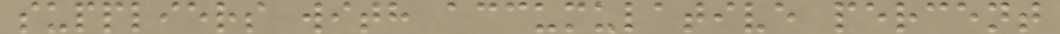suppliers with accumulative percent
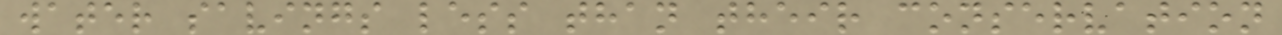water savings less than their conservation
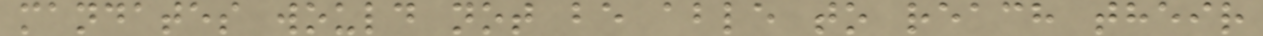mandates would not be able to reach their
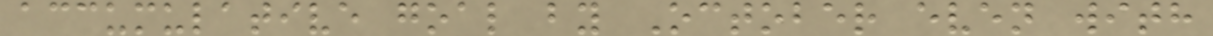accumulative goal by October even with
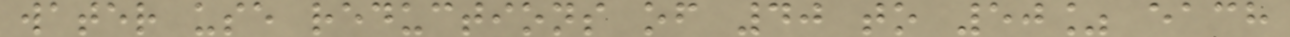water use reductions of 40 to 50% each
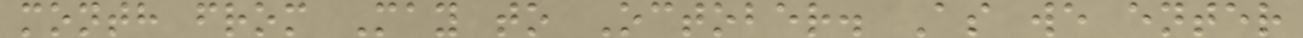month from May to October. As we enter
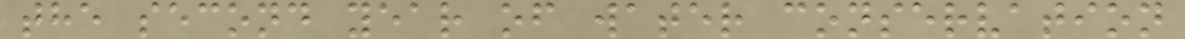the second year of water conservation
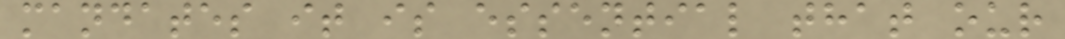mandates it is essential that our
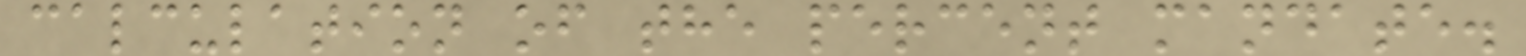calculation of the percent mandate.
